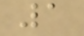1
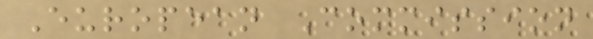European Commission
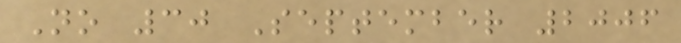No 30 September 2006
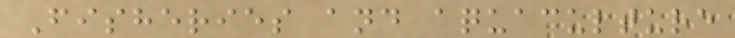Fisheries and aquaculture
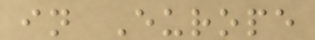in Europe
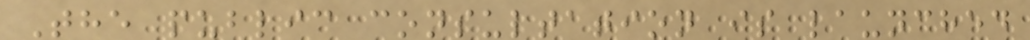The public consultation is launched
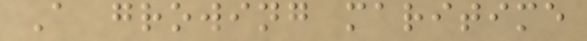A growing maritime
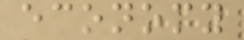economy
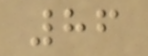86
